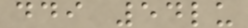ddi 54lu
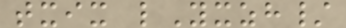txix lYxzh/
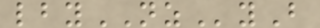lbyNZyB
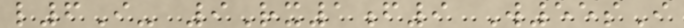l6I- 9Rx1f9 W55sI
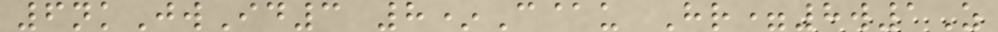6nkJwId3 8*C@u Hr=8w1Z
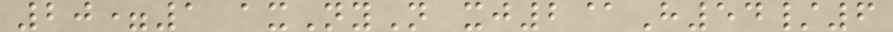20=1 axNyN xj2@H54/6
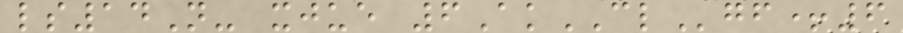ls14N- xjue 6AkCLgf+6
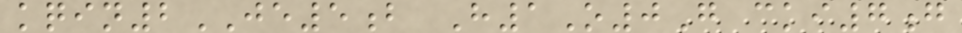kqin2JE5b H1O0G cki7g
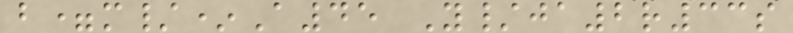b=m/*A45 Y/ja2r33s
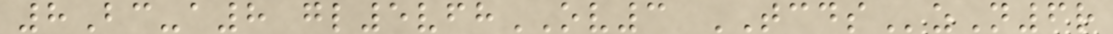8Bc-a8 gl5vfhOV3 TCDSzN6r
